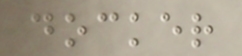docker
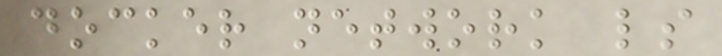docker network ls
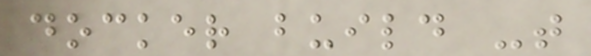docker build -t
